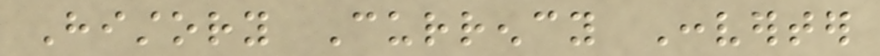History Currency Converter
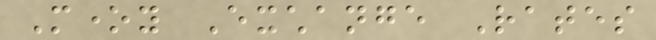Money Exchange Rates
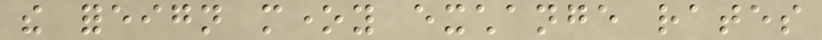the foreign money exchange rates
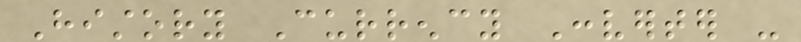History Currency Converter -
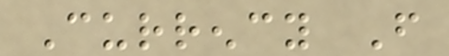Currency From
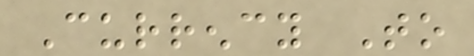Currency To
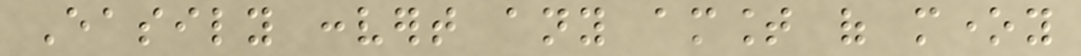Easily convert any amount of money
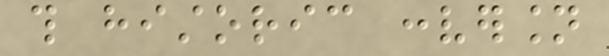this historic conversion
